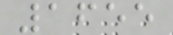1655
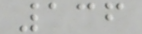136
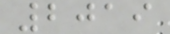2019
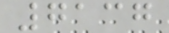7137
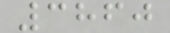3860
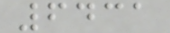6431
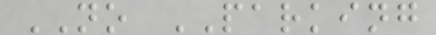NO PARKING
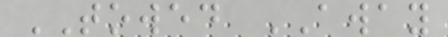TOWED AWAY
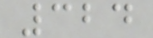324
